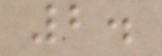2.
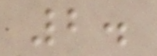2.
